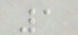1
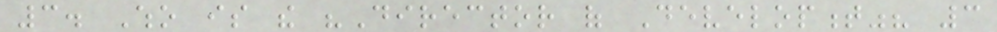3. Who is the "Director of Development"? 3
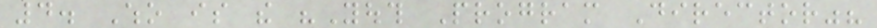4. Who is the "Youth Program Director"?
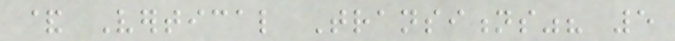& Vertical Transitions"? 5
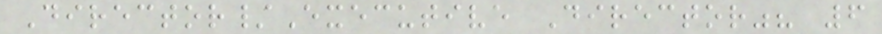Director/Executive Director"? 6
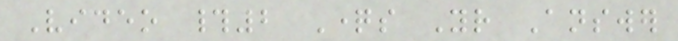Video #2 Questions Your Answer
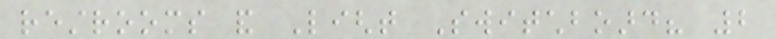restrooms and Light Switchboard? 2
